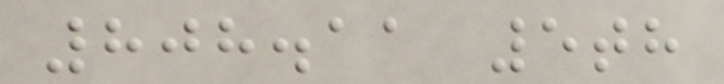808.11 5th
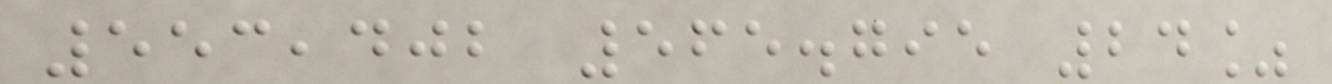553,402 565.795 24%
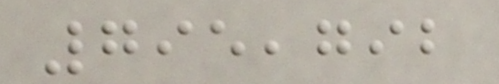795,792
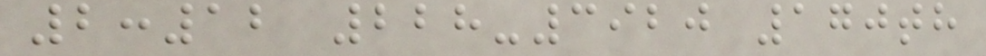2:12 228-3920 170th
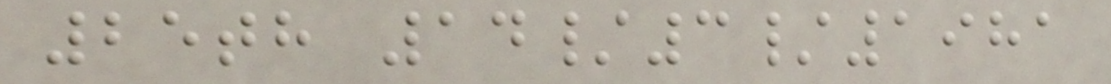25th 14/3/1981
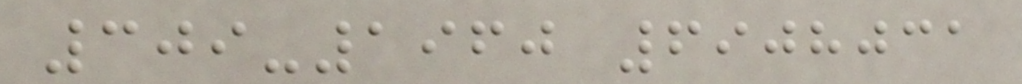309-1960 6908031
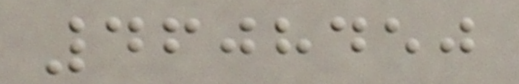4608450
